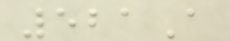521A
